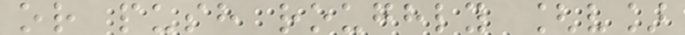or push roughly [v]
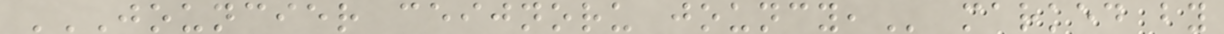JOUNCIER CEIJNORU JOUNCY, marked by
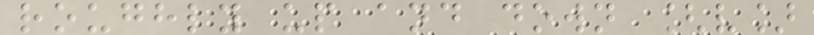roughly up and down [v]
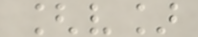[v]
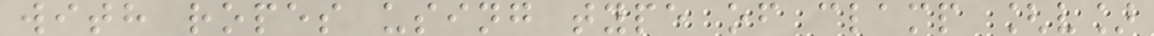with ropes using type of clamp [v]
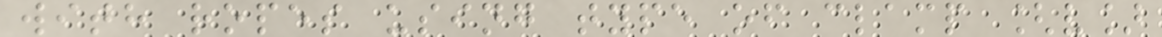with ropes using type of clamp [v]
